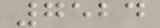7524
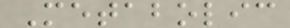Metabolic
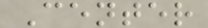Center
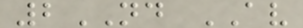2ND AV
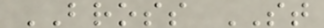BROSS ST
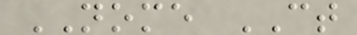NOME CT
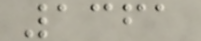1361
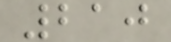210
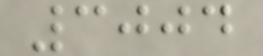3004
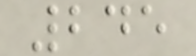245
